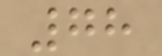78
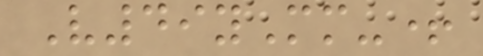V49yMm-+
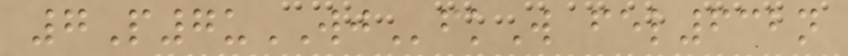7P7uWJfkW fel632n
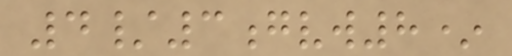4/3gvw8*
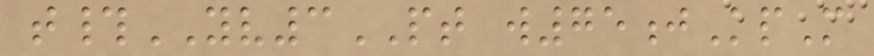t#YV3PT w75jKpM
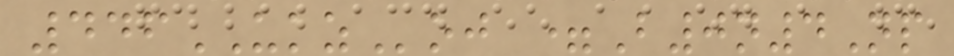446UKZoj =B0n4Np
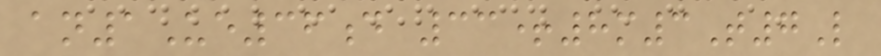an1Ue36d 33+8m3T7L
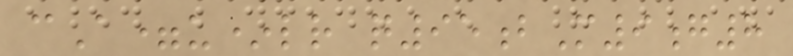cA=u*lr q95bM9g8
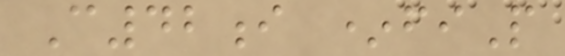C42i *fiP
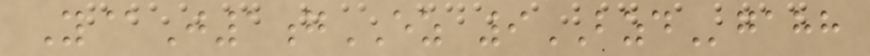Y@J1gEZ 9BZDgahh
